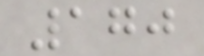170
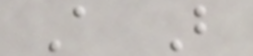A B
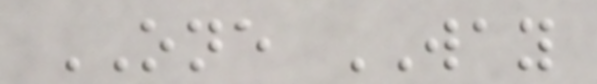ONE WAY
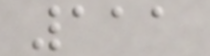111
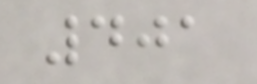401
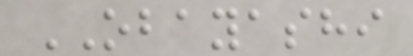OBAYASHI
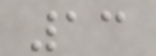13
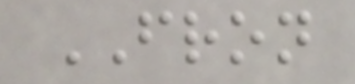FRON
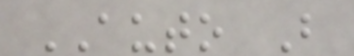AUTO B
